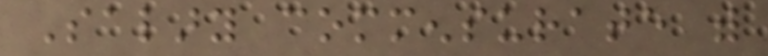Salary commensurate with
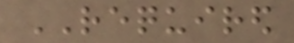REQUIRED
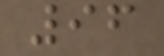96
